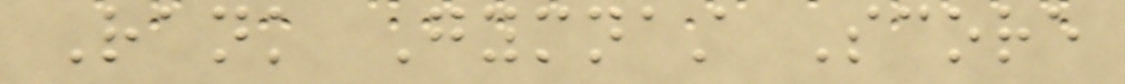Rank Gymnast Score
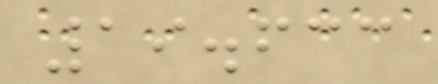19.633
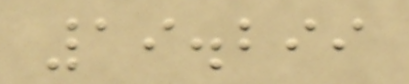19.299
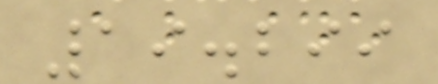19.299
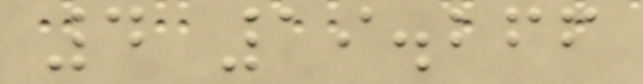4 19.266
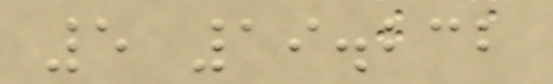5 19.232
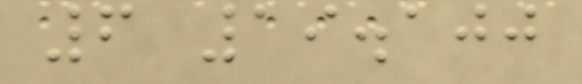6 19.100
